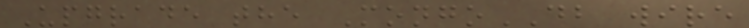Upgrade the MongoDB wire
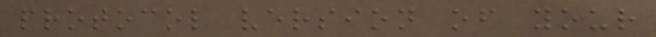protocol version of your
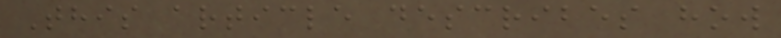This article describes how
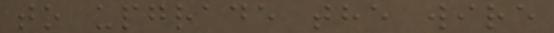to upgrade the wire
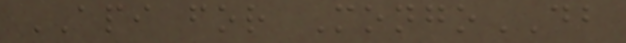API for MongoDB
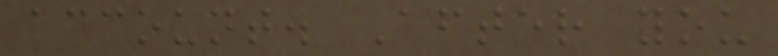account. After you
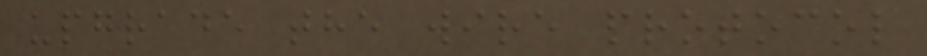upgrade the wire protocol
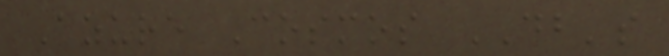Azure Cosmos DB's
